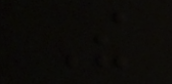The
